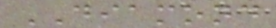DIAMOND
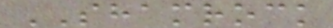SHAMROCK
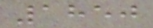1850
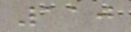110
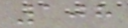108
